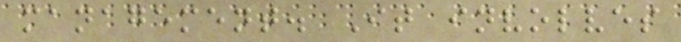management. It involves
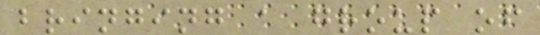bringing a group of
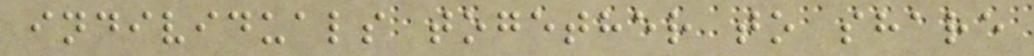individuals together to share
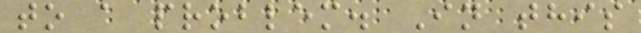to a problem. In this
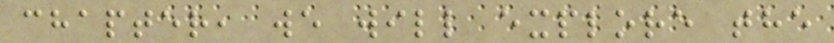chapter, we will explore the
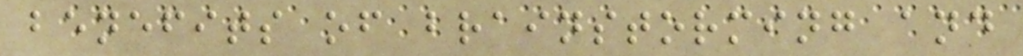benefits of brainstorming and
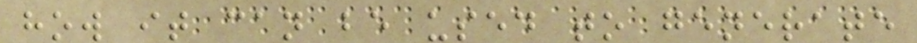how it can be used to generate
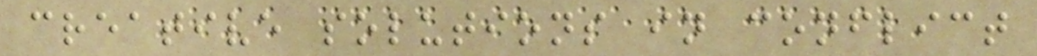creative solutions in conflict
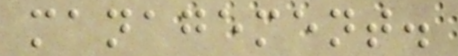management.
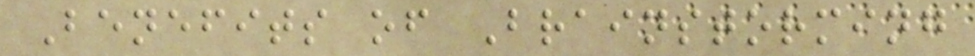Benefits of Brainstorming
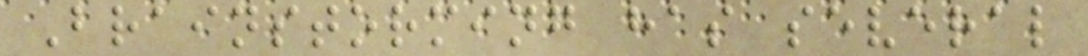Brainstorming has several
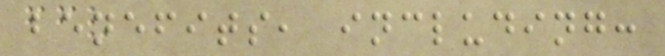benefits, including:
